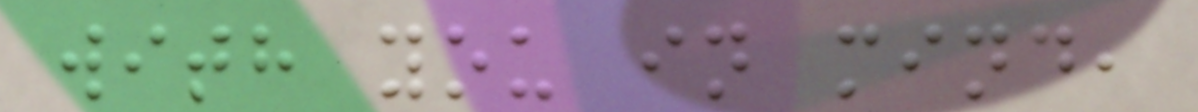with you in mind,
